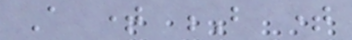A time B time
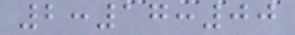2:17:00
